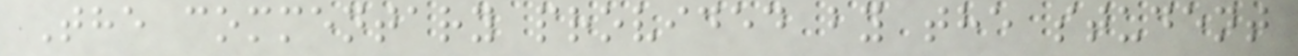The commentary provided by the student
